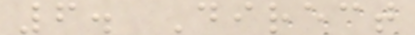6. Direct
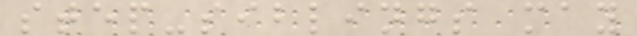step-siblings may
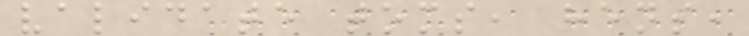validate toms, hens,
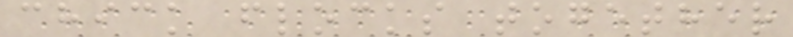chick flocks together
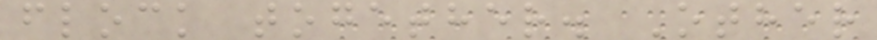flock together. Other
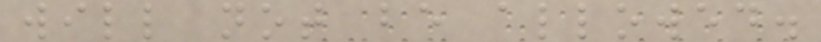will not be allowed.
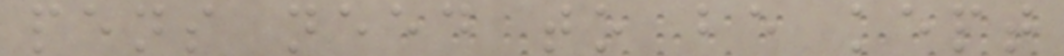pens need to be kept
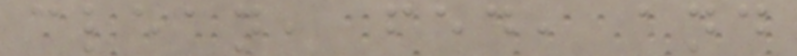clean, fed, and
